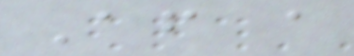After a
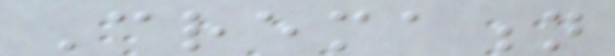Cremation
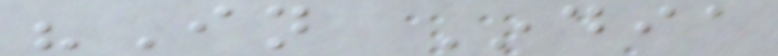"In India
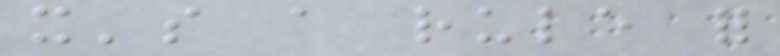it's a rule for
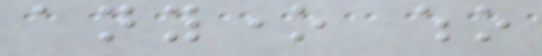anyone who
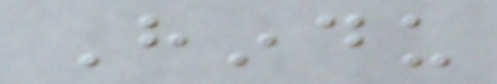Hindu
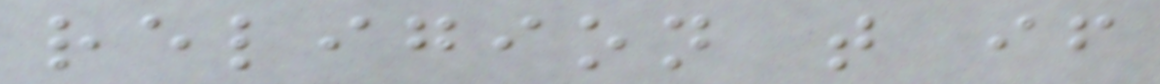religion that if
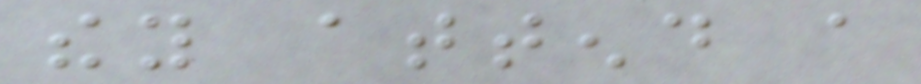they attend a
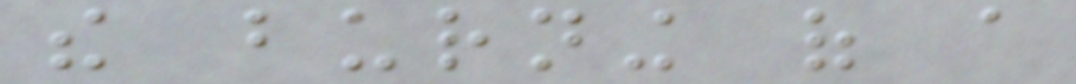the burning of a
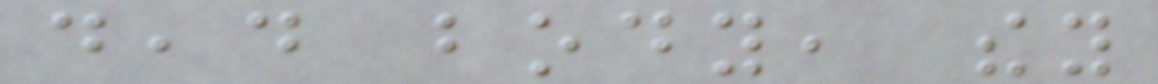dead body, they
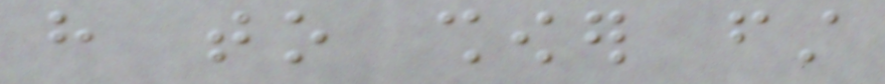have to shower first
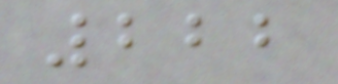222
